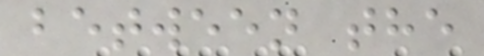between the
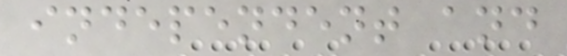independent and
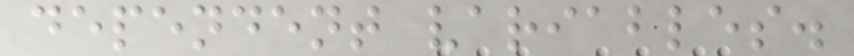dependent variables.
